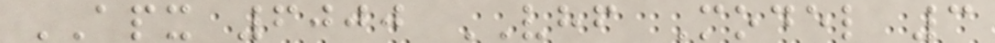APX 6000 VHF Model 3
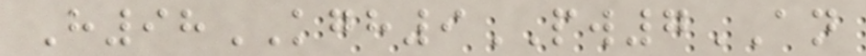H98KGH9PW7AN
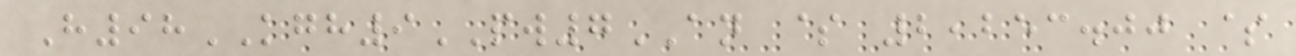H98KGH9PW7AN $ 2,253.00 $
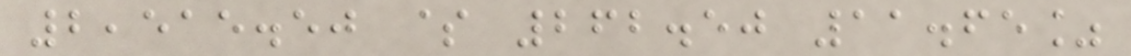2,515.50 $ 262.50 11.65%
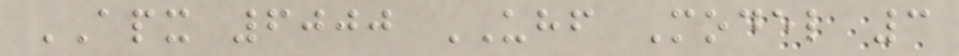APX 6000 UHF Model 3
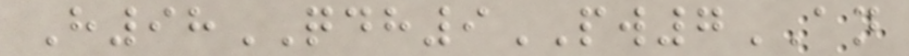H98QDH9PW7AN
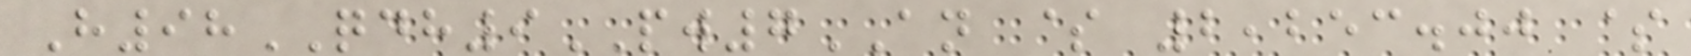H98QDH9PW7AN $ 2,253.00 $
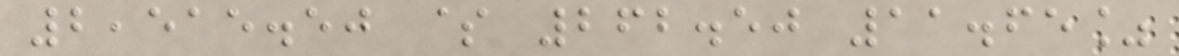2,515.50 $ 262.50 11.65%
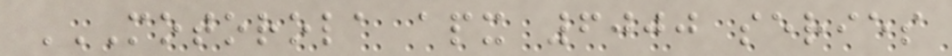MOTOROLA APX 6000 SERIES
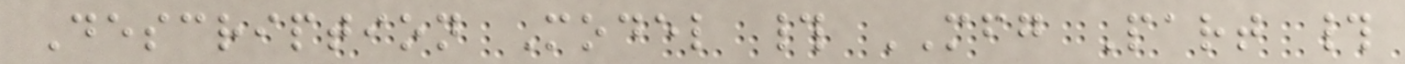Description Model # MFG Part #
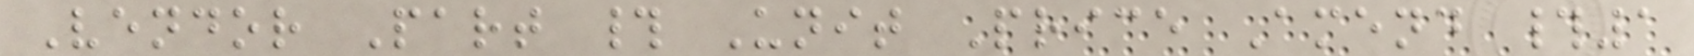Vendor Part # Unit Price Amend #1
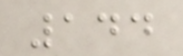144
